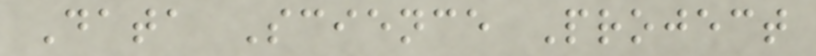Data Science Project
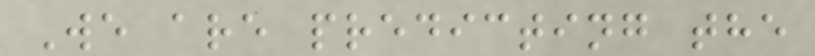We are predicting the
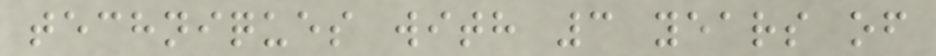techniques with 3 years of
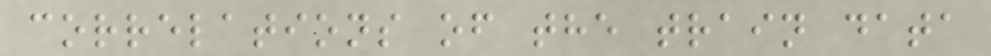correlations of the train data
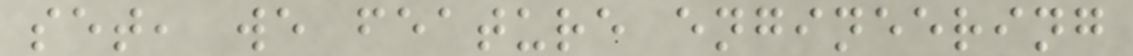set, we feature engineering
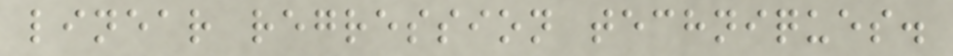linear regression techniques.
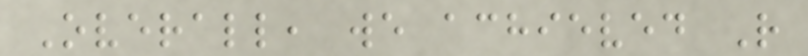Overall, we achieved R
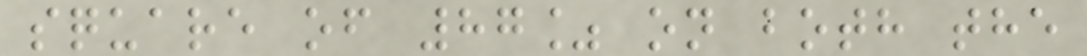square of 87% on both the
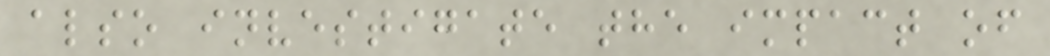also investigate the impact of
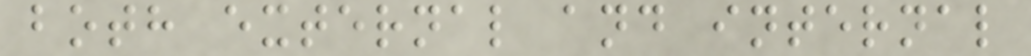both external and internal
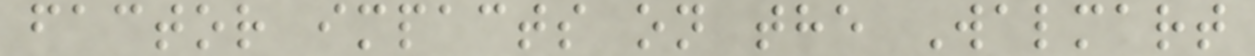factor impacts on the Walmart
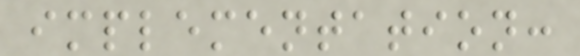implementation:
